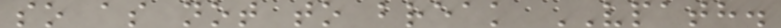so as not to break VPATH.
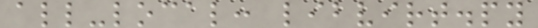all-local: libvirt.py
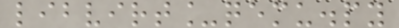libvirt_qemu.py
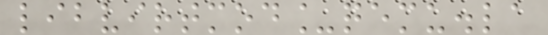libvirtmod_qemu.la
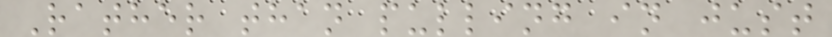Rather than pulling in just
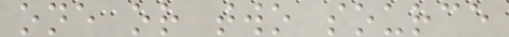one or two source
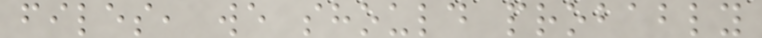files, we should probably
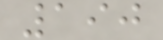190
